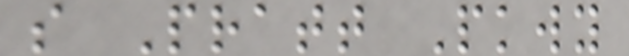s Pratt Pkwy
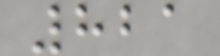821
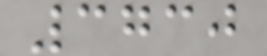3730
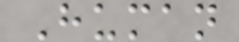Human
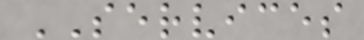SERVICES
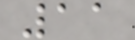11
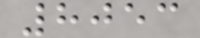8053
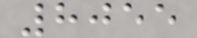8055
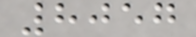8057
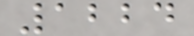1224
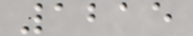1215
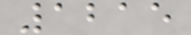1215
